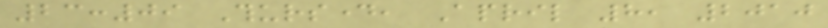23:09 Thursday, April 8, 2010
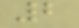2
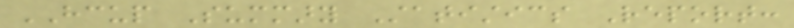HCUP Summary Statistics Report:
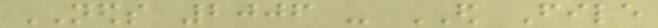NEDS 2006 - ED File
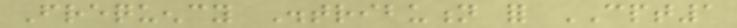Frequency Distribution for CPT1
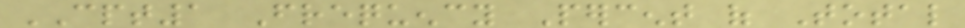CPT1 Frequency Percent of Total
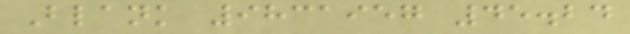Blank 9831957 45.24
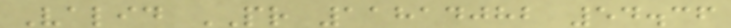Valid PR 11814082 54.36
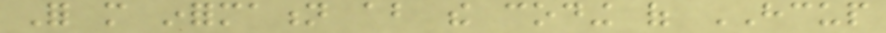For more information about the coding of HCUP
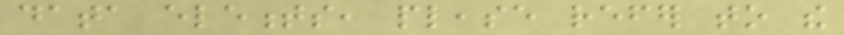data elements, please refer to the
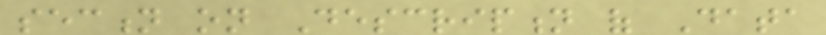section on Description of Data
